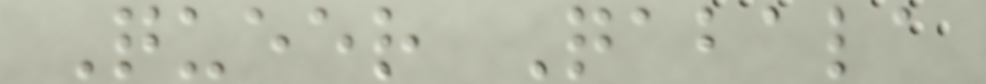Queer Qabala
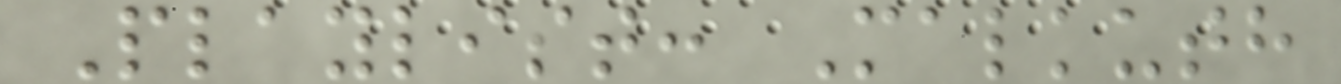Playlist: Malkuth
